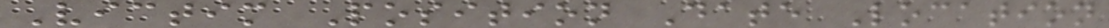Victim Position Date Location
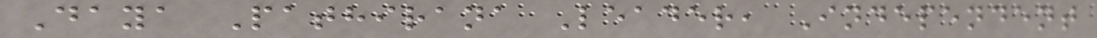Daya Pathirana Leader, Independent
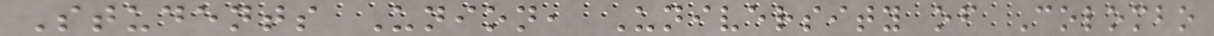Students Union, University of Colombo
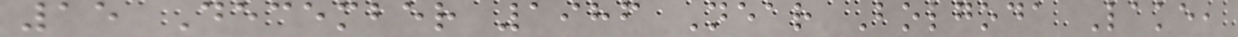15 December 1986 Near Bolgoda Lake,
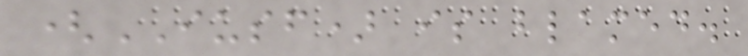(IUSF) is blamed.
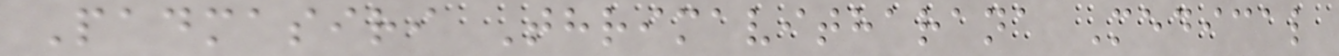Padmasiri Thrimavitharana Medical
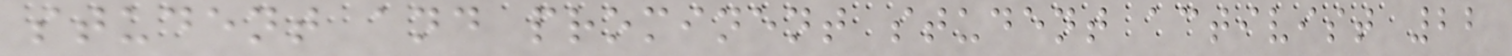student and prominent student activist 22
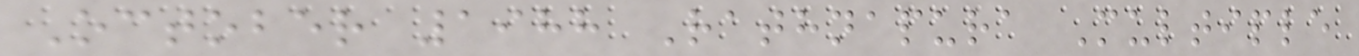October 1988 Rathnapura Multiple
